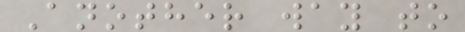Another way to
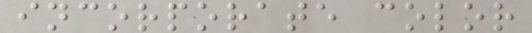incorporate color
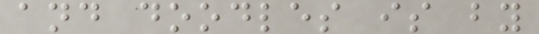and doodles is by
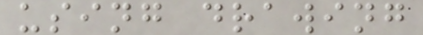using drawing
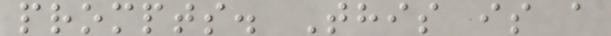prompts. This is a
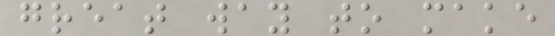great way to make
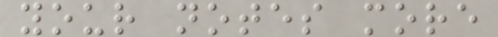your notes more
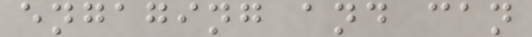engaging and can
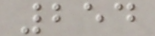254
